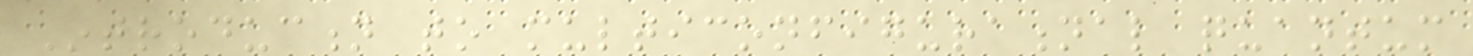Introduction to multiconfigurational quantum
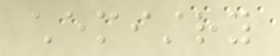chemistry
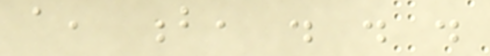a, b, . . .
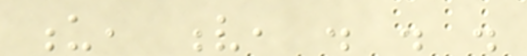u, v, . . .
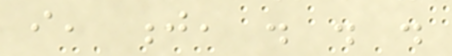i, j, . . .
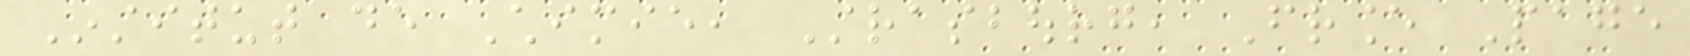Institut de Chimie, Strasbourg, France Page
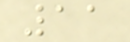11
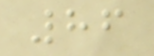86
